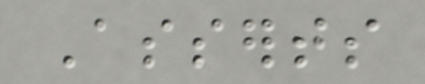Asserts
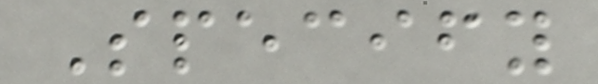Specify
